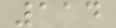114
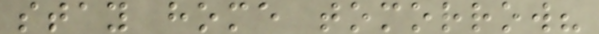stay home tomorrow?
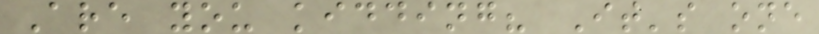Are you kidding? It's one
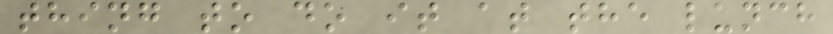thing to do it at the lunch
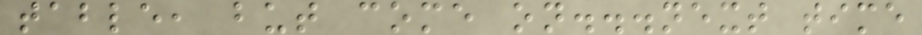table, but come on...next time
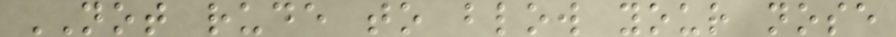NOT rude to blow your nose
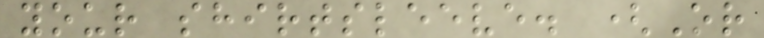your shirtsleeve. (Or
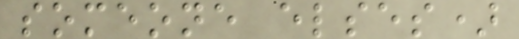someone elses)
